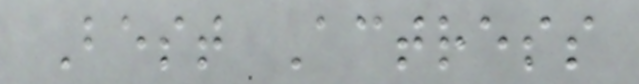Best Actress
